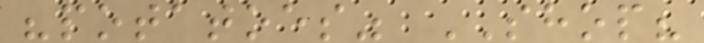"potatoes" SHOP?
